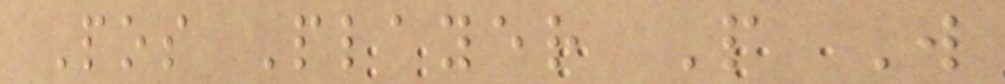Pos Player P W
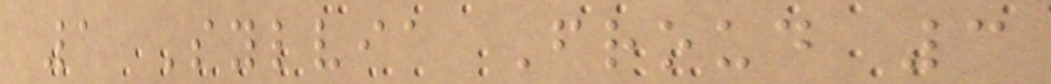1 Sylvia Froud 3
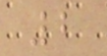2
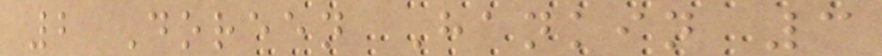2 Doreen Hankin 3
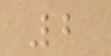2
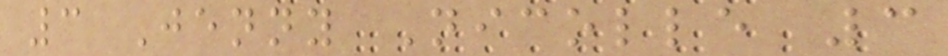3 Jenny Nicolle 3
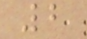2
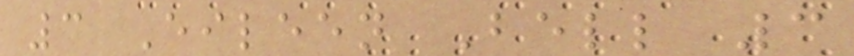3 Eileen Bell 3
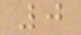0
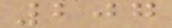207
